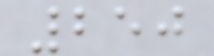250
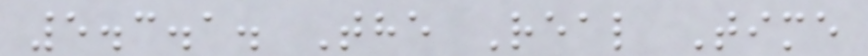5.3.1. The Real Time
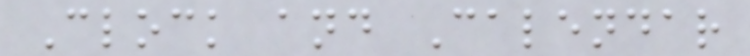Clock and Calendar
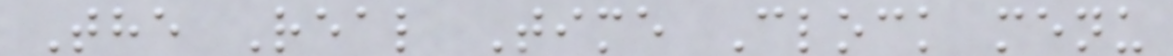The Real Time Clock menu
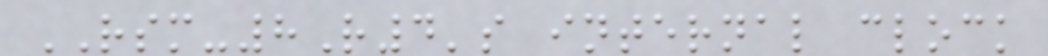RSM-8R4's internal clock
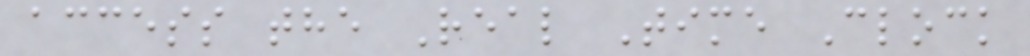access the Real Time Clock
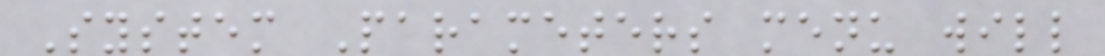System Parameters menu will
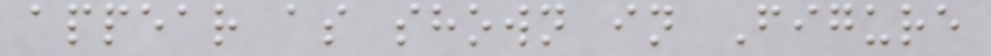appear as shown in Figure
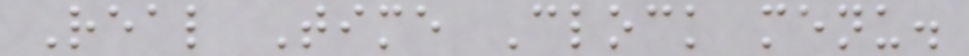Real Time Clock menu.
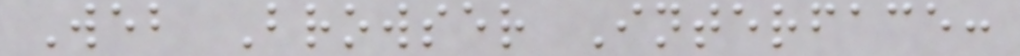Web Browser Interface:
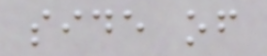side of
